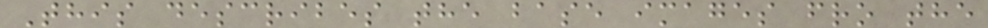This describes the base images fro the
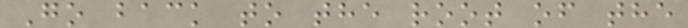Go back to the root of the
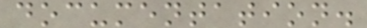documentation.
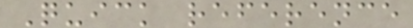Quick reference
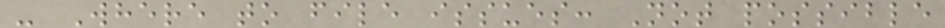- Where to file issues: Not possible
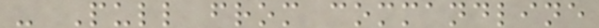- Pull from commandline
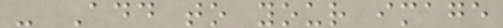- Add to your image
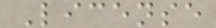License
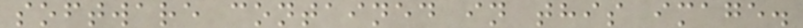software contained in this image.
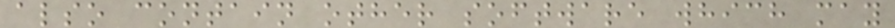also contain other software which may
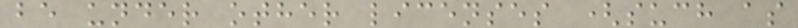be under other licenses (such as
